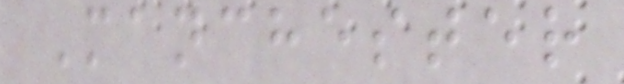Manchester
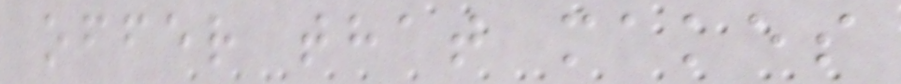offer that makes
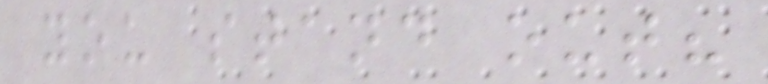you stand out?
